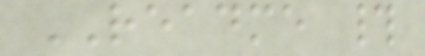README #
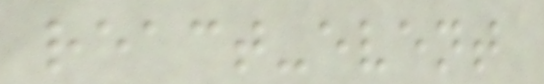react-event
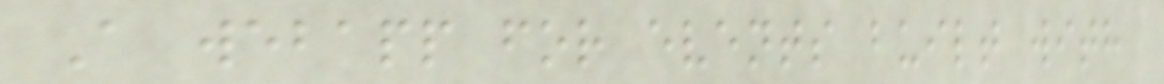A webapp for events built with
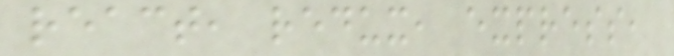react, redux, express,
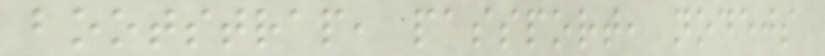bootstrap, passport, nodejs
